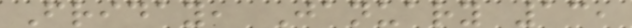Friday, January 13,
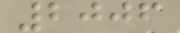2006
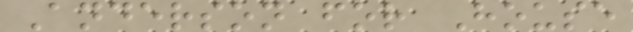Anderson for House
